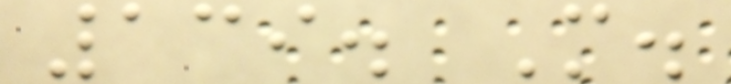139. M.
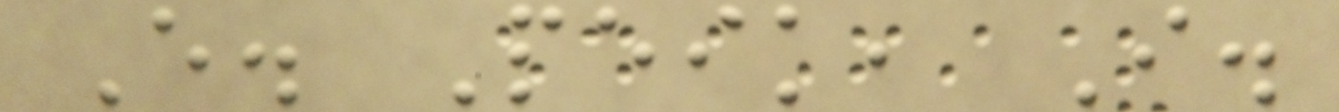E. Peik, I.
